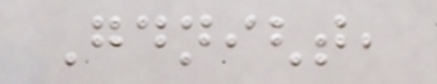Goodnight,
